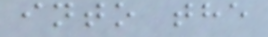into the
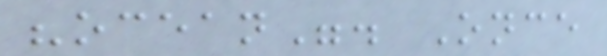"ocean". Once
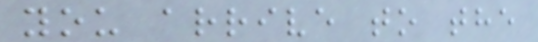you arrive to the
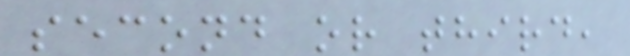second or third,
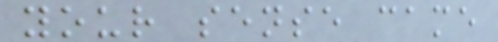your sense came
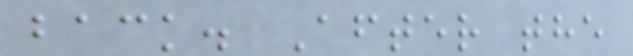back. After the
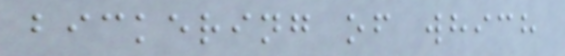bickering of which
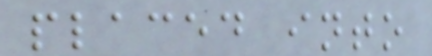placed into
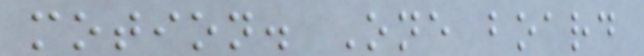motion. One board
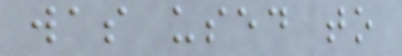was used to
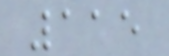115
